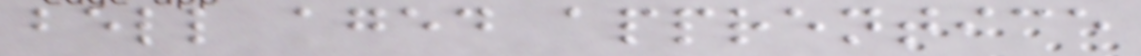bell aged apprentice
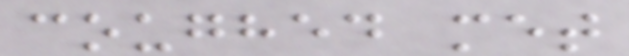coughed met
